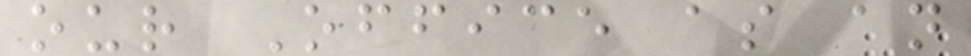our Office as an
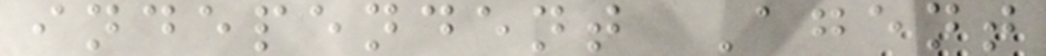independent Agent
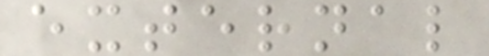external
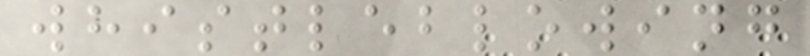whistleblowing
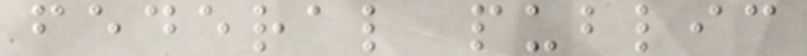federal public
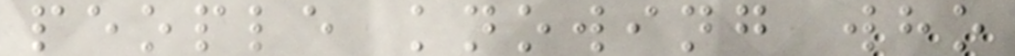people knowing who
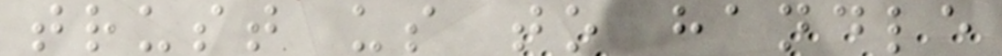trust us to handle
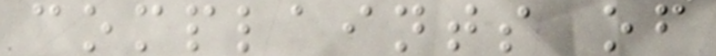complaints of
